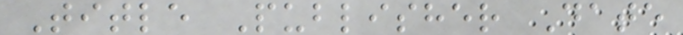Title Publisher Date
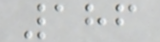186
